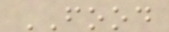FOOD
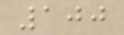100
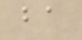ba
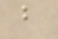b
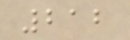212
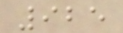925
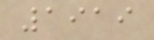1919
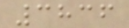3836
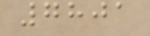7801
